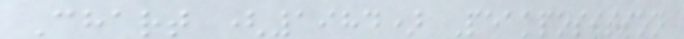Chart (1984) Peakposition
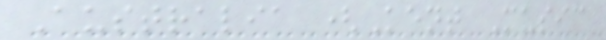Australia (Kent Music
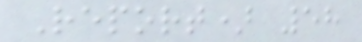Report) 58
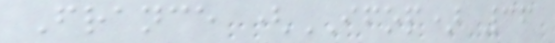France (IFOP) 36
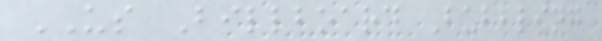US Billboard Bubbling
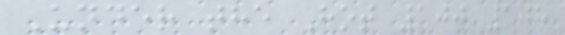Under the Hot 100 108
